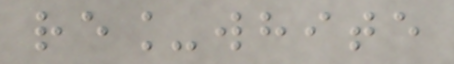re_white
